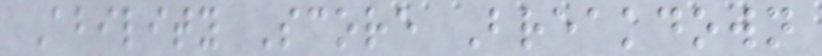Ability Score Breakdown
